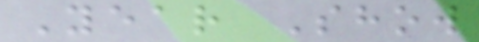Year Show
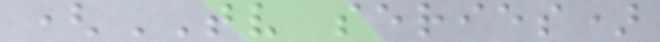(TV series)
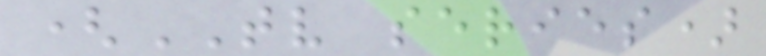(TV series)
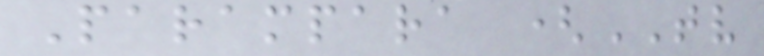Parampara (TV
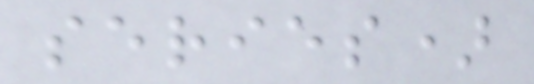series)
